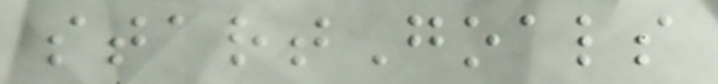startGoals
